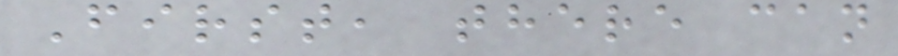First, there can
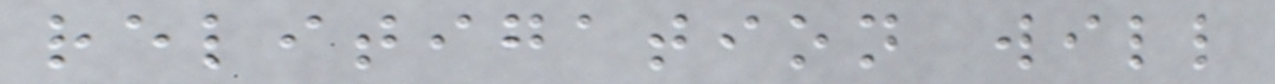relitigation will
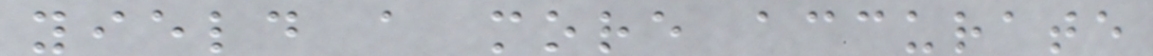yield a more accurate
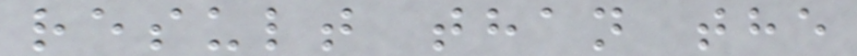result than the
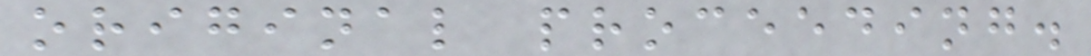original proceeding.
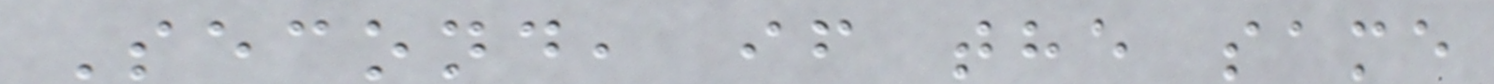Second, if the same
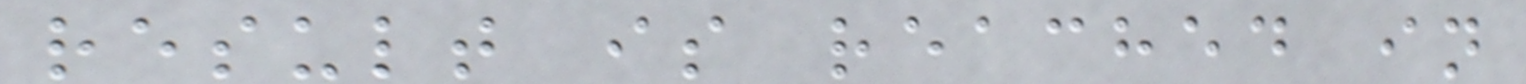result is reached in
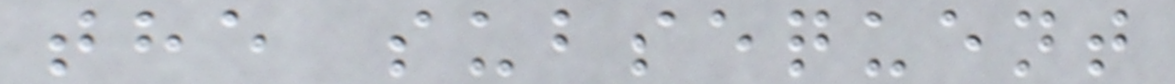the subsequent
